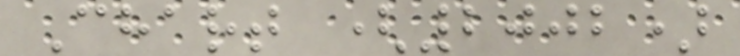Chart (2002)
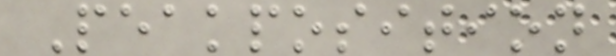Peakposition
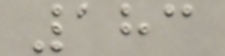183
